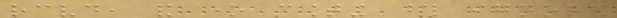received, and one counting those ignored
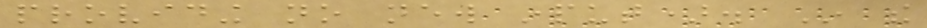providing no new input). In the
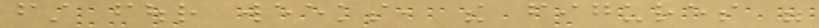first four weeks, the figures were
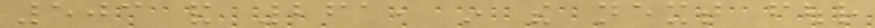503 and 261, in the next four
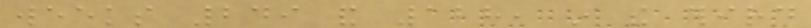weeks 249 and 128, in the third
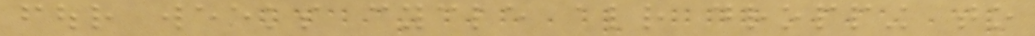four weeks cycle already dropping to
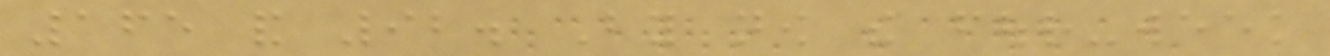165 and 92. By now the four-week
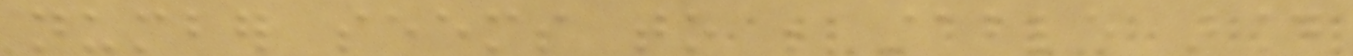number seems to be stable around
